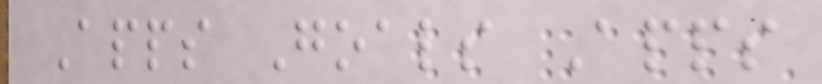Apps Goals Apps
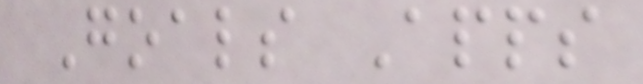Goals Apps
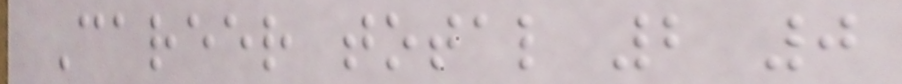Career total 2 0
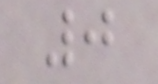0
